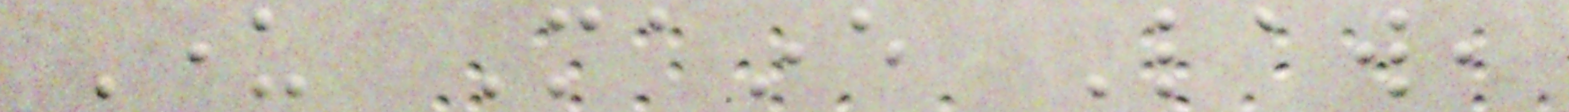Under Maine Law,
